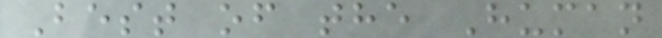Best of the Human
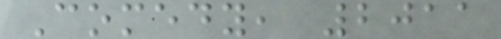Comedy, 2011
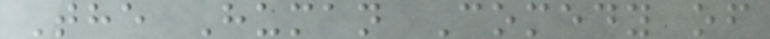The Human Comedy of
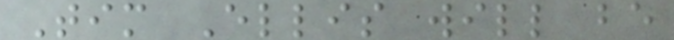Tim Ellis will be
